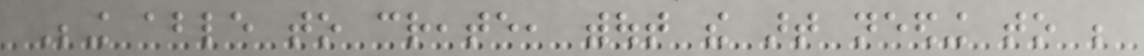Being able to create, without the art needing to be
